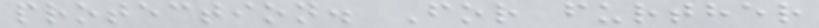protection. For further
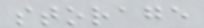storage
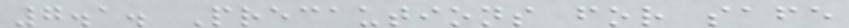7.1. Precautions for safe
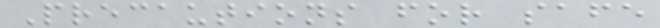Precautions for safe
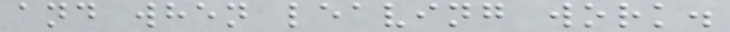and when leaving work.
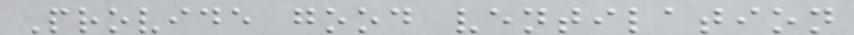Provide good ventilation
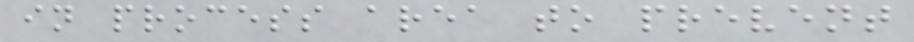in process area to prevent
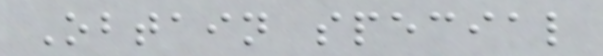Obtain special
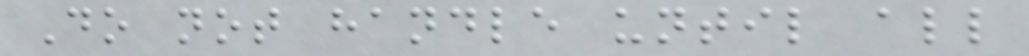Do not handle until all
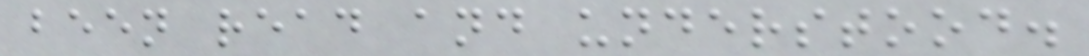been read and understood.
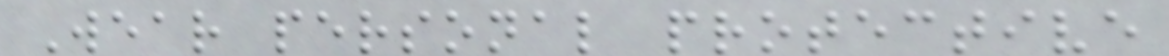Wear personal protective
